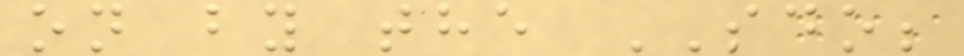on by the SDO;
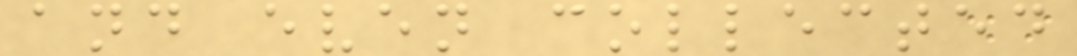and even collected
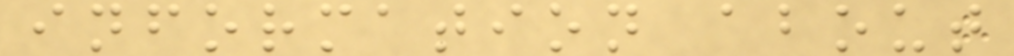information about
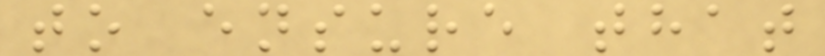to ensure that
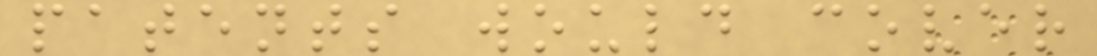patents would cover
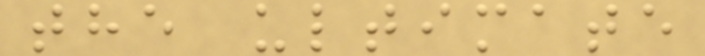the ultimate
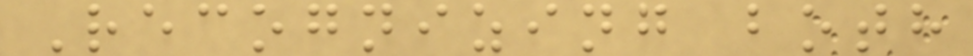Recognizing both
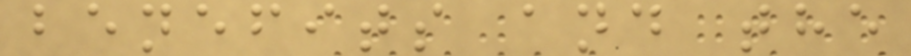benefits and the
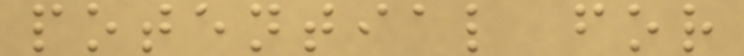potential for
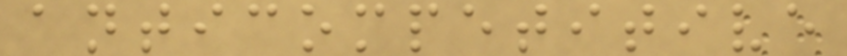anticompetitive
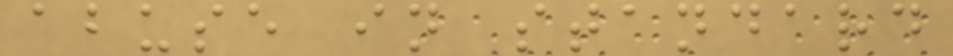abuse in standard
